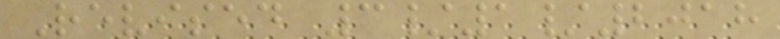Revised 3/1/2018
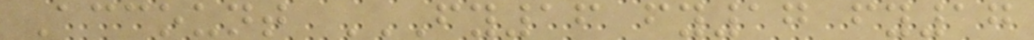Account FY16 FY17 FY17
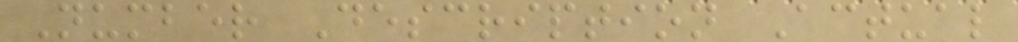Number Description Actual
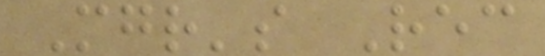Mgr's Rec
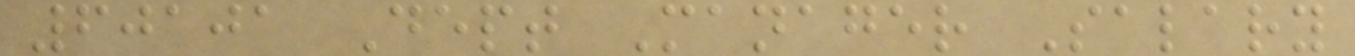60101 Dept Manager Salary
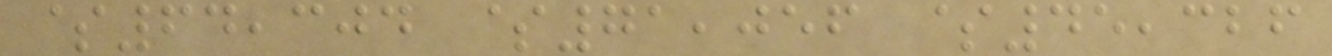$64,304 $71,056 $45,326
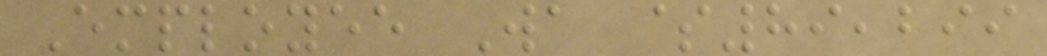Employee Wa $89,299
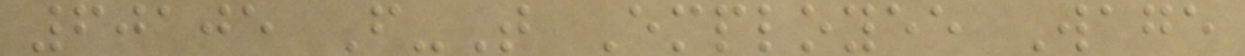60105 F-T Employee Wage
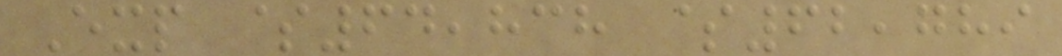Exp $64,838 $62,789
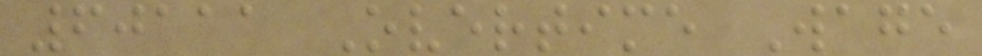60111 Overtime Wage
